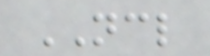NCL
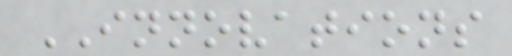INNOVATIONS
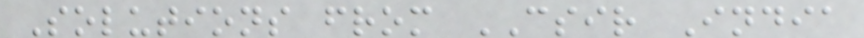Solutions from CSIR India
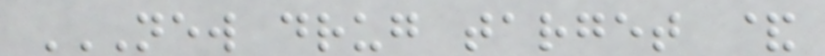NEW DRUG TARGET &
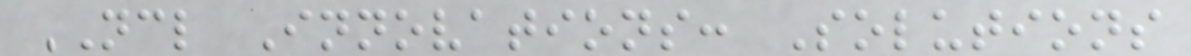NCL Innovations: Solutions
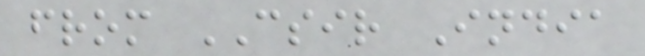from CSIR India
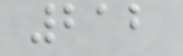212
